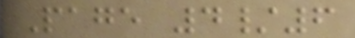Page 4/6
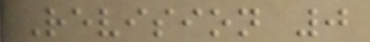Revision 0
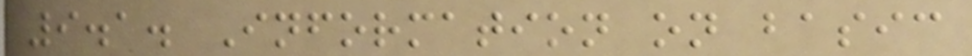9.1. Information on basic
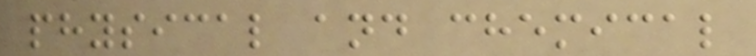physical and chemical
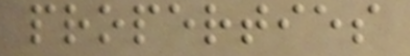properties
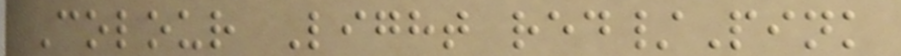Colour Light red/Pink
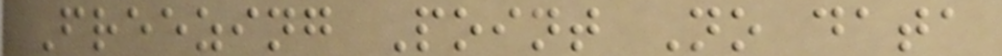Freezing Point No data
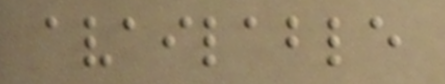available
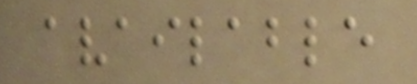available
